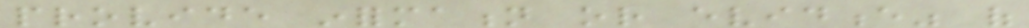provide information or evidence" of
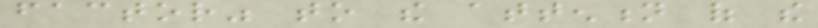factor" to the attention of the
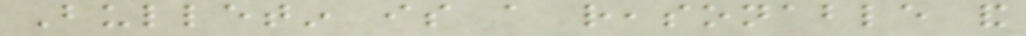Bulletin is a reasonable and
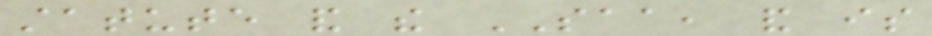statute and the SAA, and is
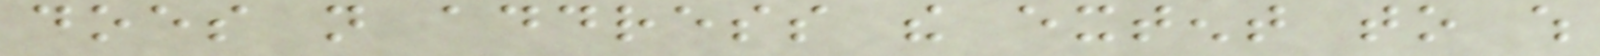does not address the extent to which
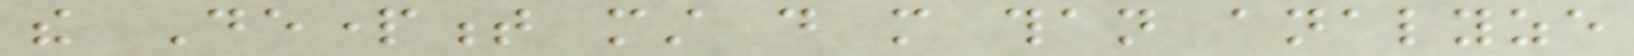the Department must do more than analyze
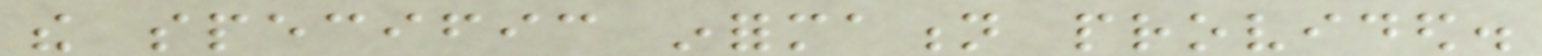the specific information provided.
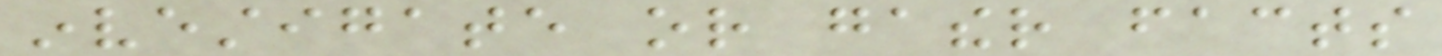investigate or gather facts
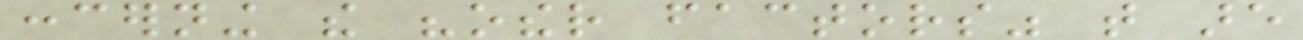concerning the "other factors" that are
